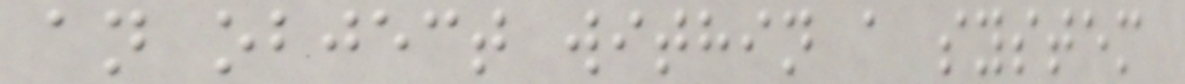an object within a system
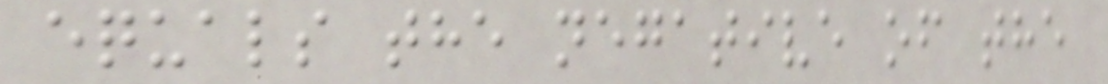equals the negative of the
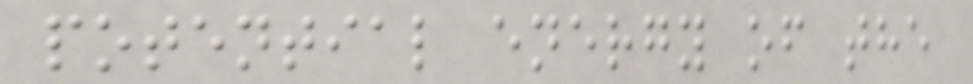potential energy of the
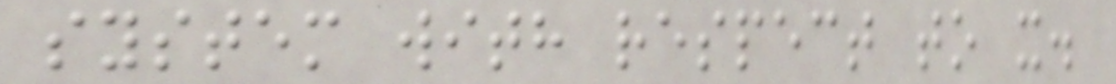system with respect to x.
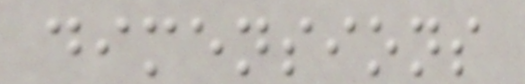dimensions
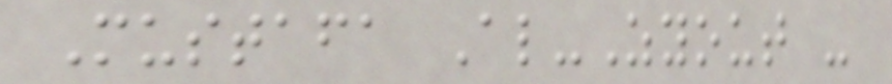Mustafa Al-Zyout -
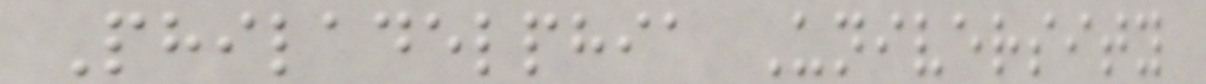Philadelphia University
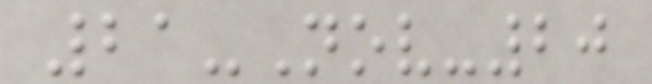21-Nov-20
